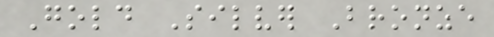Gold Silver Bronze
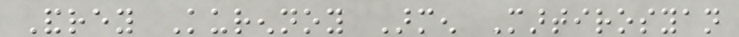Andrey Kurennoy Armen Martirosyan
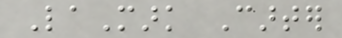LaMark Carter
